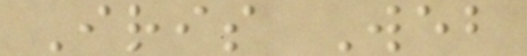Iris Web
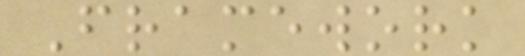Framework
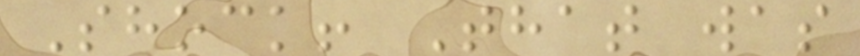Shock! That was
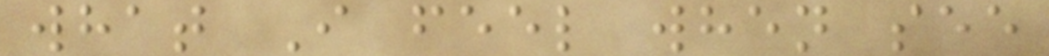what I feel when see
